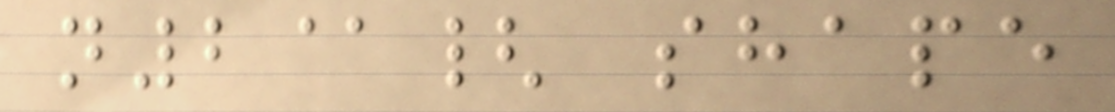n2@{ shape
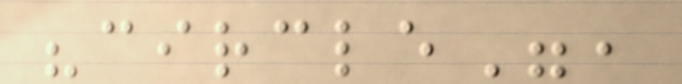"circle",
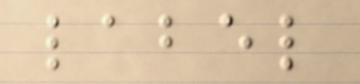label
